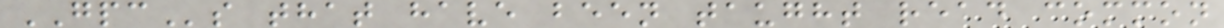GPCs that have been taught read common
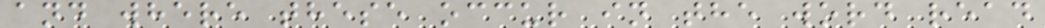and where these occur in the word read
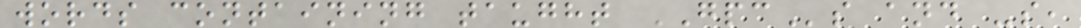words containing taught GPCs and -s,
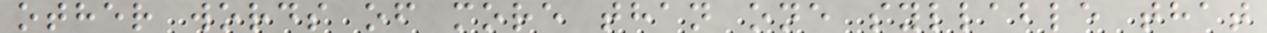other words of more than one syllable that
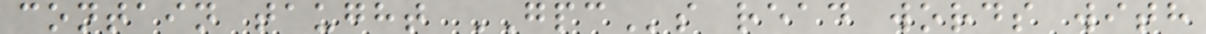contain taught GPCs read words with
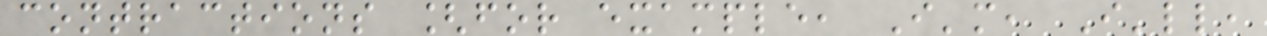contractions [for example, I'm, I'll,
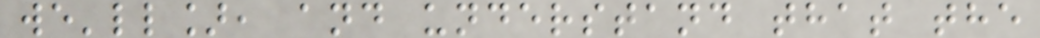we'll], and understand that the
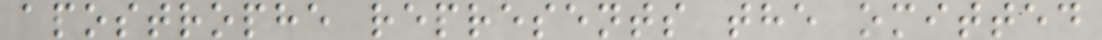apostrophe represents the omitted
